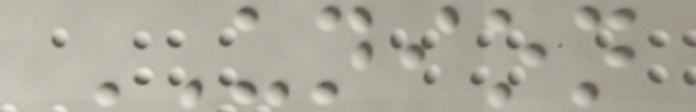UNION
